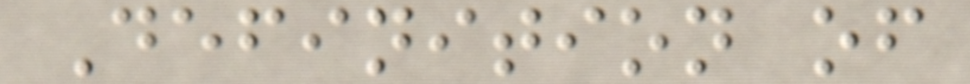Definition of
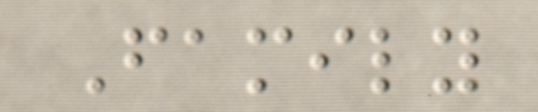Family
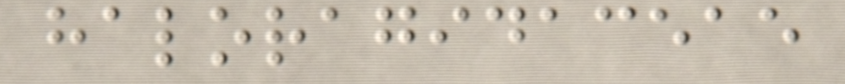haloragidaceae
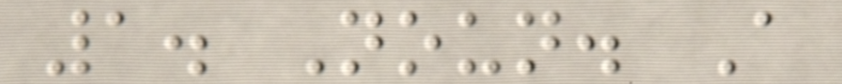1. Noun. A
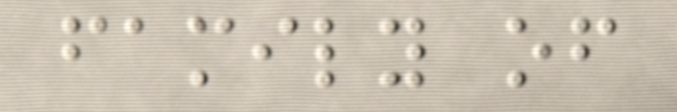family of
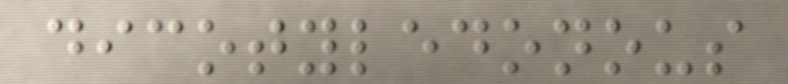dicotyledonous
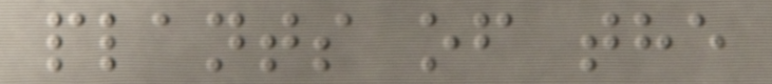plants of the
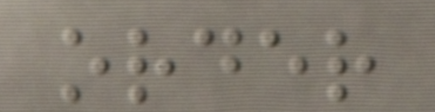order
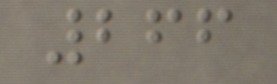266
